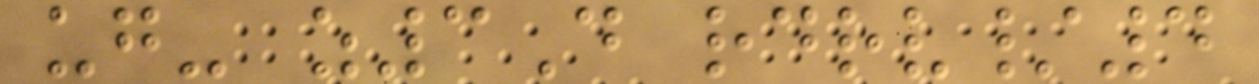ug- z3D rdrv/4
